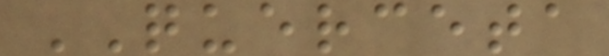QUERCETA
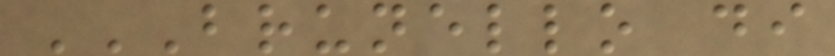BRUNELLO DI
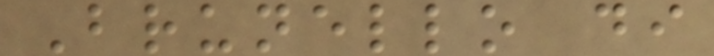Brunello di
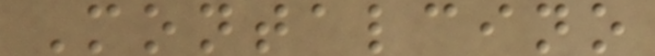Montalcino
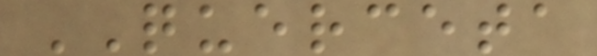QUERCETA
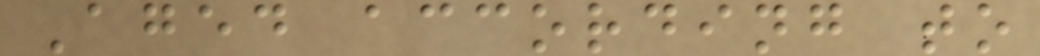Aged according to
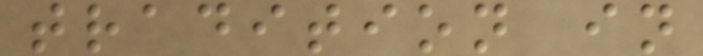tradition in
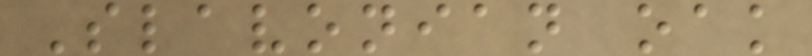Slavonian oak
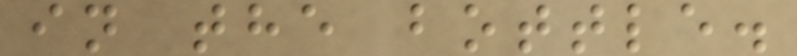in the bottle.
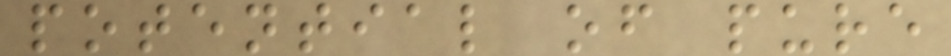potential of pure
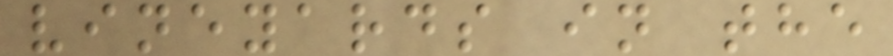vineyards in the
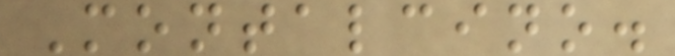Montalcino.
